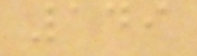149
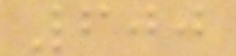600
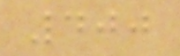400
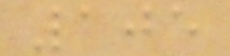105
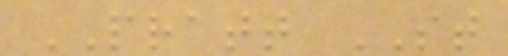PRATT ST
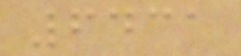6431
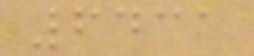6431
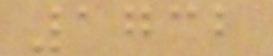1732
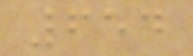654
